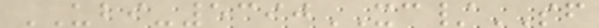UBI-5390XC/SF
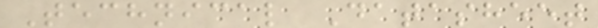Technical Datasheet
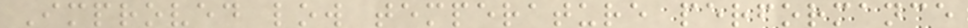Improved low temperature performance
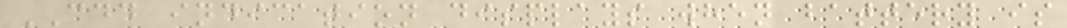CDD indication displays when battery is
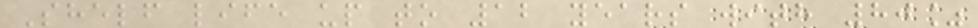Shelf life up to 12 years with 80%
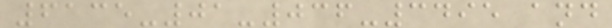6135-01-036-3495 and
